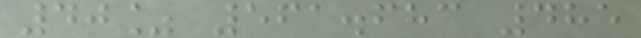40% 561.683 485
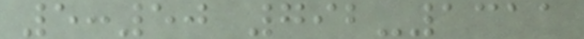5:50 792-1311
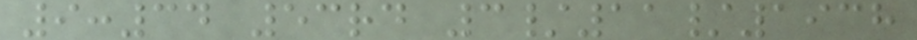9:34 53rd 3/11/1938
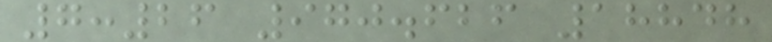7:26 970.626 18848
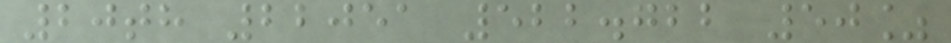20th 22051 522.722 50%
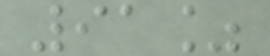91%
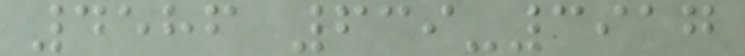4586 639-3917
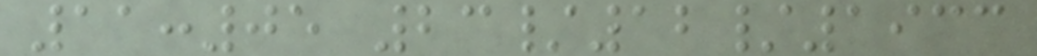11:05 23/12/1933
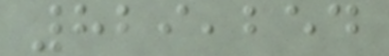829,254
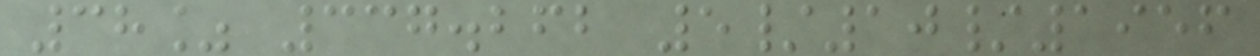38% 337.262 5/10/1956
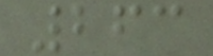263
